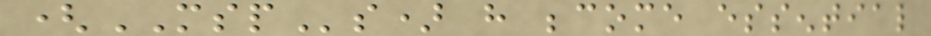(MSPs) have become essential
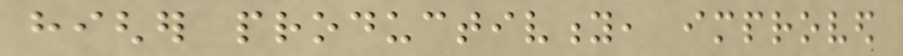higher productivity, improved
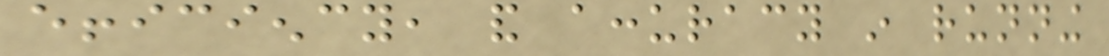efficiency, and accuracy in running
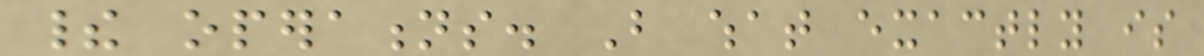their operations. But what exactly is
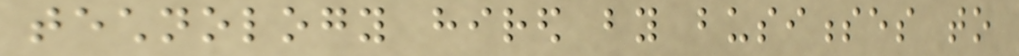technology hired by businesses to
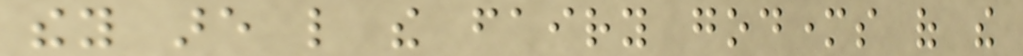they are like the fairy godmothers of the
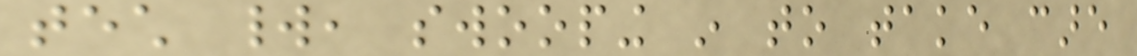tech world, swooping in to take care
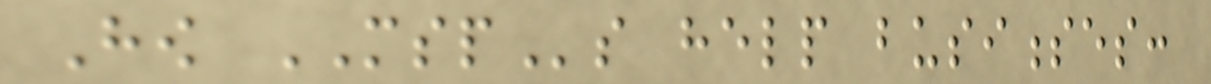How MSPs help businesses:
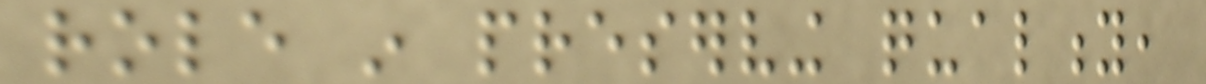role in preserving quality,
